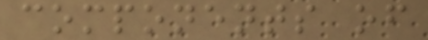components of
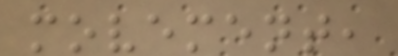movement,
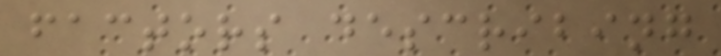factors describing
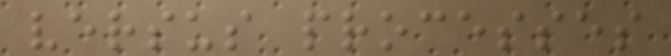versus processes
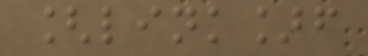[link]f
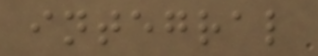integral
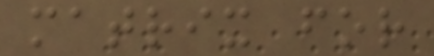matrix for
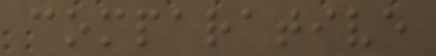comparative
